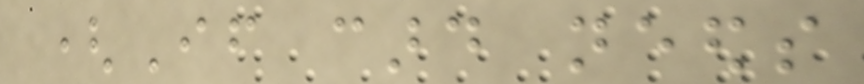(If card needs
